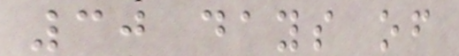30 days of
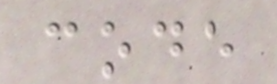code
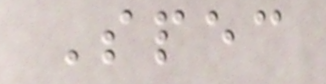Spec
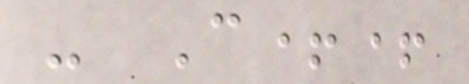- C++
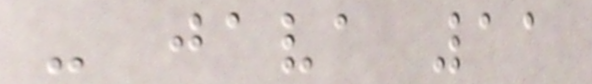- java 11
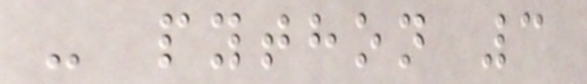- python 3
